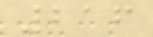216
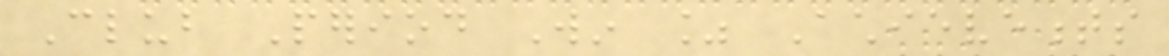Club Period Win % Achievements
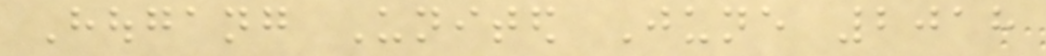Hougang United June 2018
